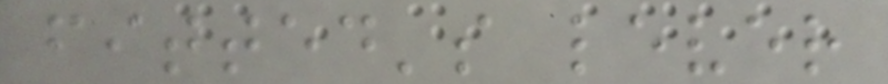fitted's lever
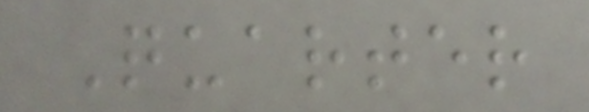Quarter
